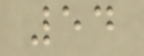54
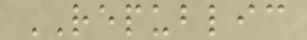REPUBLIC
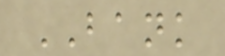BANK
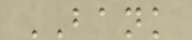BANK
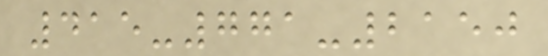415-771-2150
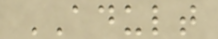ADULT
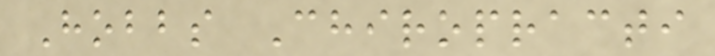Hobbs Chiropracti
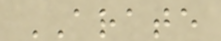ARATE
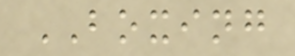BOXING
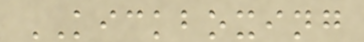KICKBOXING
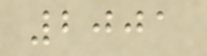2001
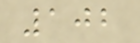102
